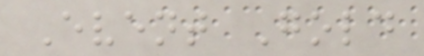Event Gold
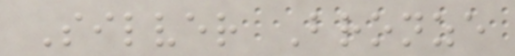Silver Bronze
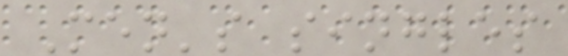Men's singles
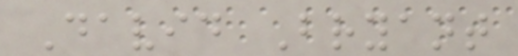David Bryant
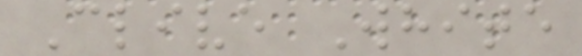Clive White
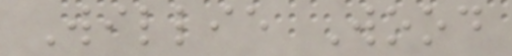Willie Wood
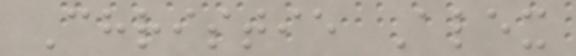Christie Alex
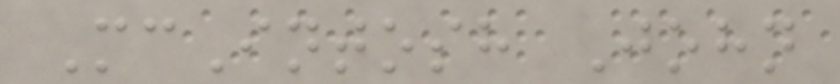McIntosh John
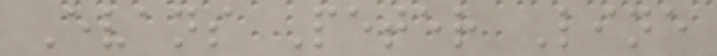Evans Peter Line
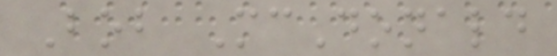Bob McDonald
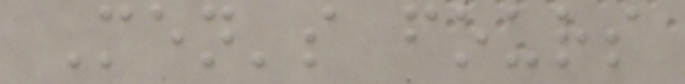Men's fours
